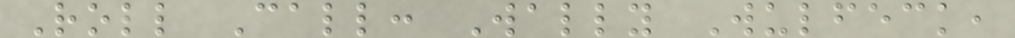Roll Call: Wally Wulfeck,
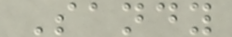Sandy
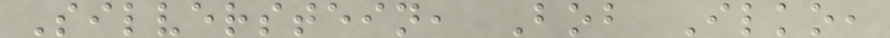Silverstein, Bob Ilko,
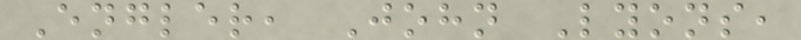Engler, John Lyons,
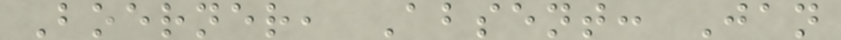Boerner, Absent: Jan
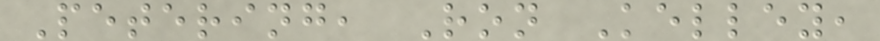Petering, Ron Kelley,
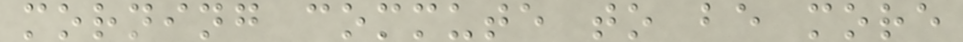morning commute to be more
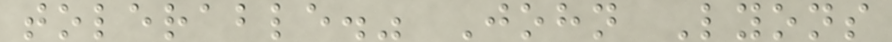tolerable." John Lyons
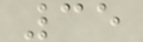35
